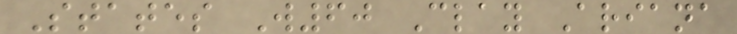States W60 Clay Ariana
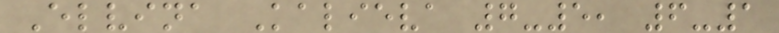Elvina Kalieva 7-5, 6-1
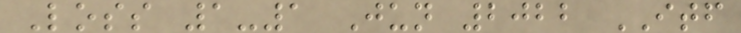Loss 1-1 Jun 2022 ITF
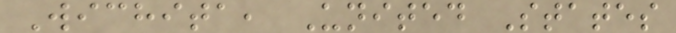Wichita, United States
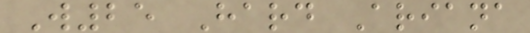W25 Hard Ariana
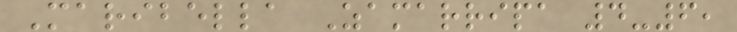Maribella Zamarripa 4-6,
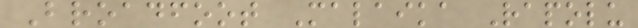Broadfoot Malaika Rapolu
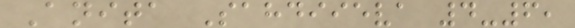Anita Sahdiieva 4-6,
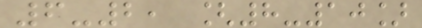6-2, [8-10]
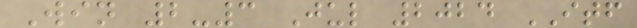Win 2-3 Jul 2024 ITF
